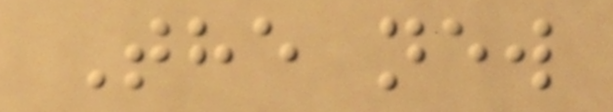The new
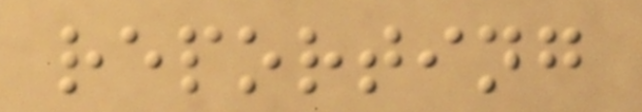reporting
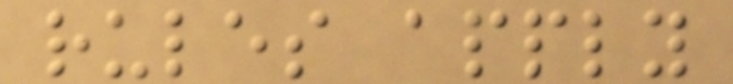rules apply
